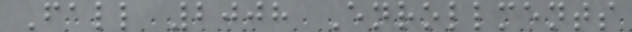Fall 2008 Enrollments
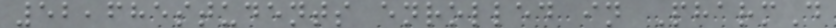52,685students enrolled in PharmD
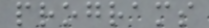programs
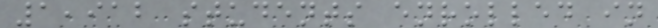1,912 students enrolled in
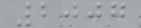2007
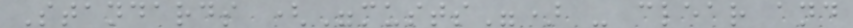Standards ("musts") - clear and
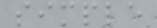simple
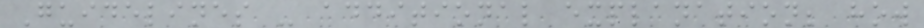Guidelines - additional explanation; how
